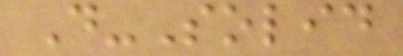D-Solid
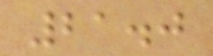21.0
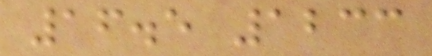16.5 1233
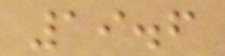19.6
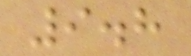9.8
